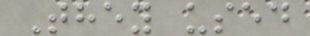They used
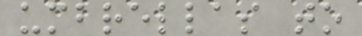umbrellas to
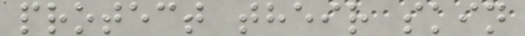protect their skin
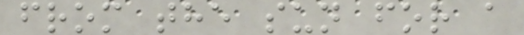from the sun for a
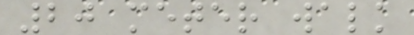20 meter walk
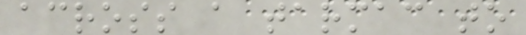across a tarmac to
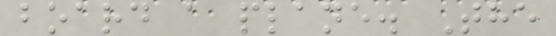board a plane. The
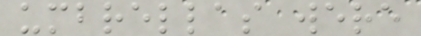umbrellas were
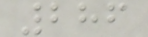286
